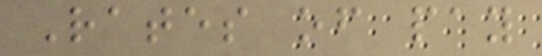Rates of pay
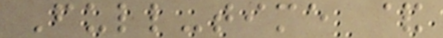Full-time &
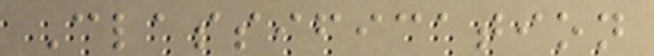Classification
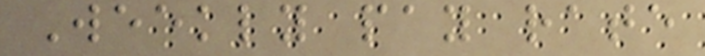Weekly pay rate
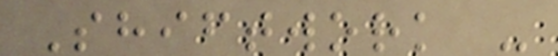Shiftwork -
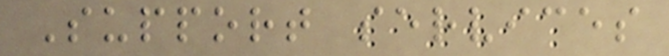Support services
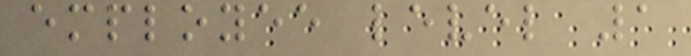employee level 1
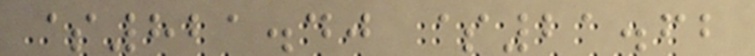$821.40 $21.62
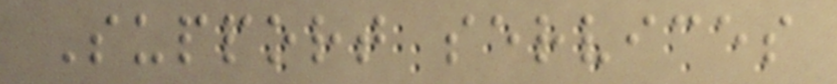Support services
